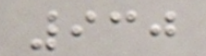930
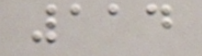114
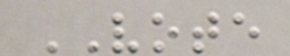VOTE
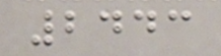2443
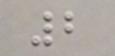2
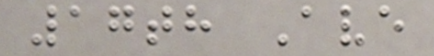17th Ave
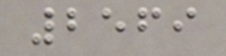2569
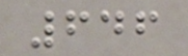646
